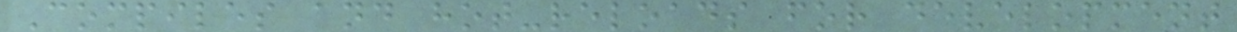Compiles and hot-reloads for development
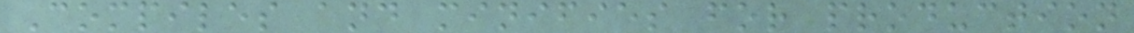Compiles and minifies for production
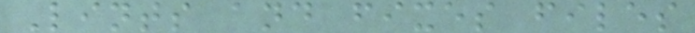Lints and fixes files
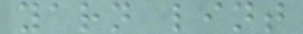yarn lint
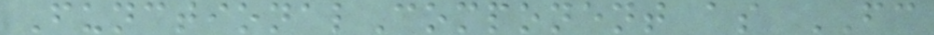FunctionalComponent as FC
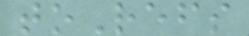toRefs
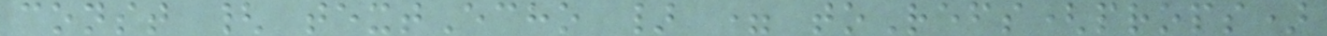const { textEcho } = toRefs(props)
